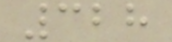328
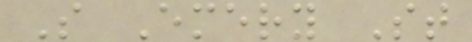S Emery St
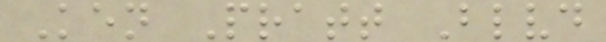Ken Pratt Blvd
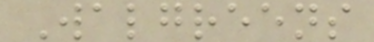Walgreens
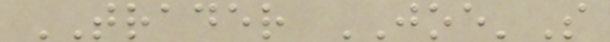TRADER JOE'S
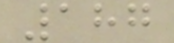187
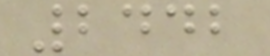2442
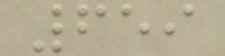659
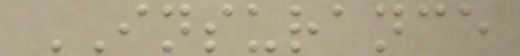INSURANCE
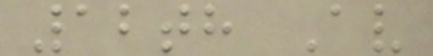12th Av
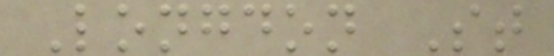Longdon St
